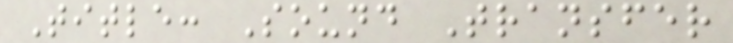Title: Sound Transfer
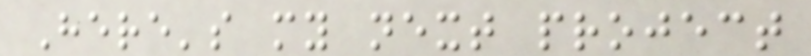Here's my next project
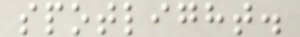spotlight.
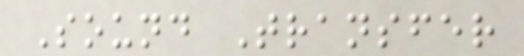Sound Transfer
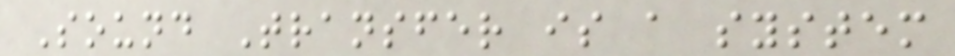Sound Transfer is a system
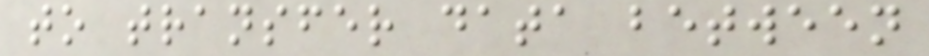to transfer data between
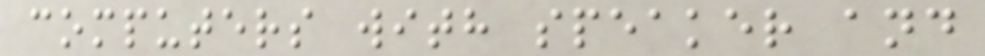computers with speaker and
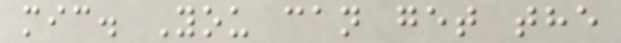mic. You can get the
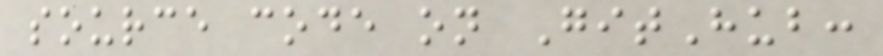source code on GitHub:
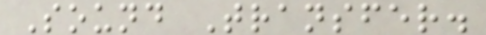Sound Transfer.
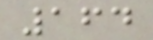164
